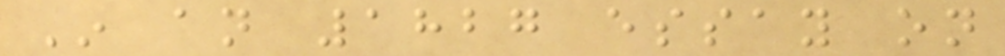In an 1827 essay on
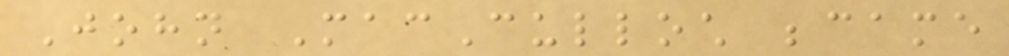John MacCulloch became
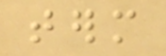term
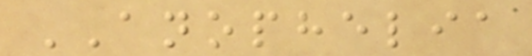ANOPHELIA
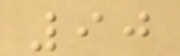90
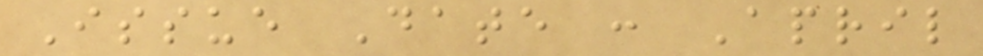Issue Date : April
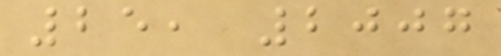25, 2007
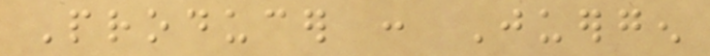Producer : Juergen
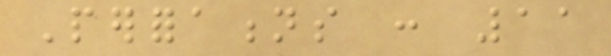Perforations : 11
